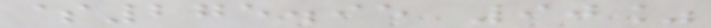$275.95 90%
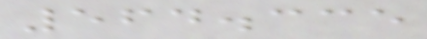564.335
